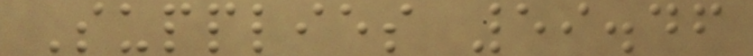Supplies 59.46
